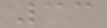33
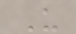U
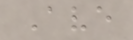Ave
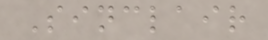Sinclair
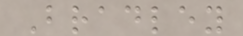Bradley
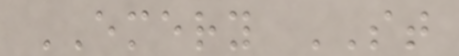EMERY ST
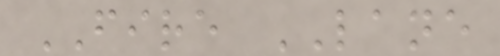FIRE LANE
